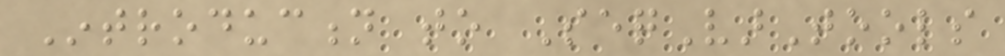Introduction to SeqVarTools
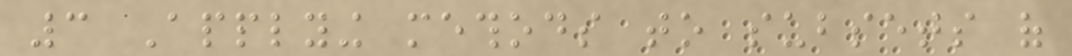3 Applying methods to subsets of
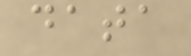data
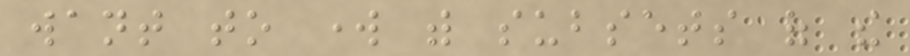want to work with subsets of the
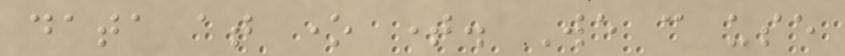data at one time. We can use
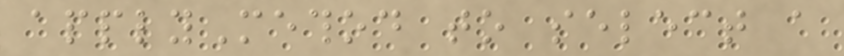applyMethod to select a
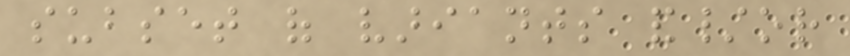subset of variants and/or
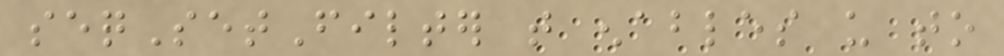seqSetFilter that enables us to
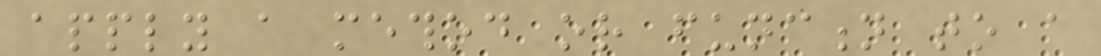apply a method or function to a
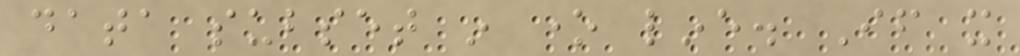data subset in one line. If it
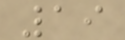19
